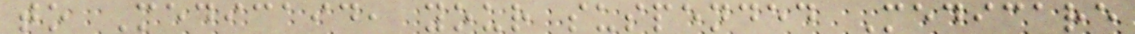to Medicaid, your suspended Medicare
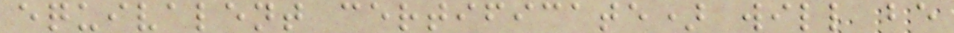equivalent certificate) will be
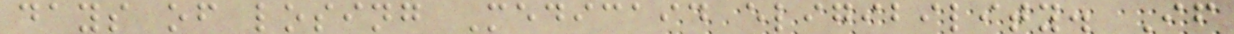days of losing Medicaid eligibility. If
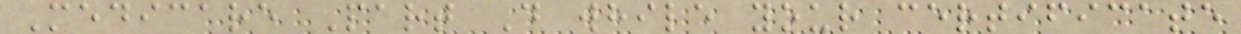Medicare Part D while your certificate
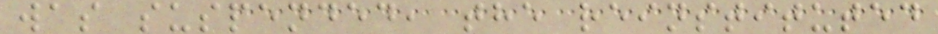was suspended, the reinstituted
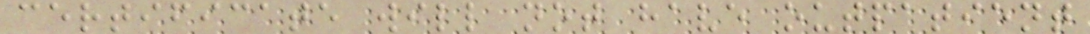certificate will not have outpatient
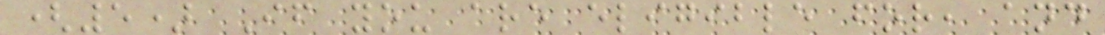(5) If you are eligible for, and
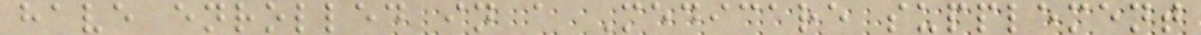have enrolled in a Medicare supplement
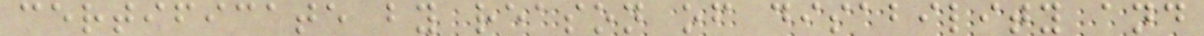certificate by reason of disability and
